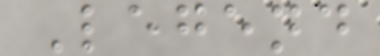Legend
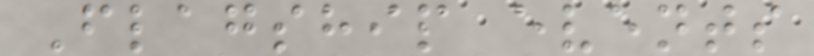Flagship events
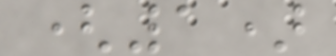(1)
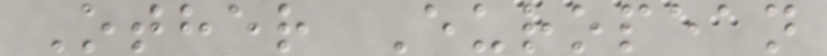Other European
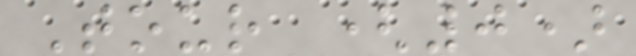Tour (0)
